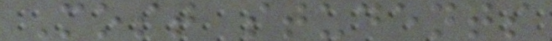Most students
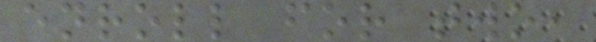enroll for two,
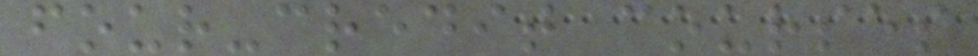four-credit courses
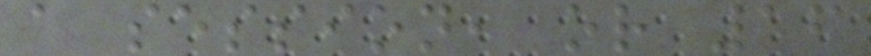a session, or 16
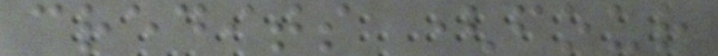credits (four
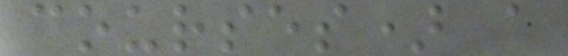courses) a
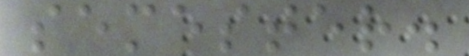semester.
